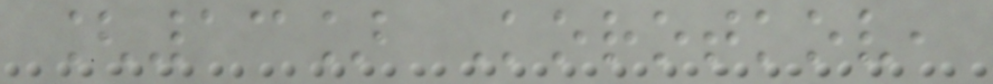[13] Korotkov,
